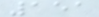151
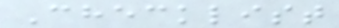Checklist
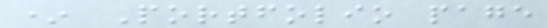* Portfolio page
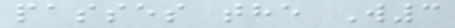passes the W3
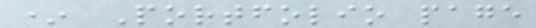* Portfolio page
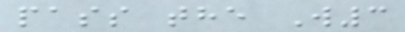pass the W3
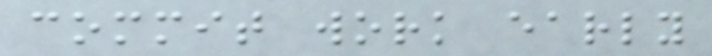commit work early
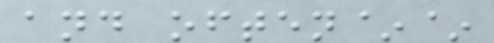and often~~
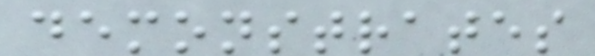demonstrates
